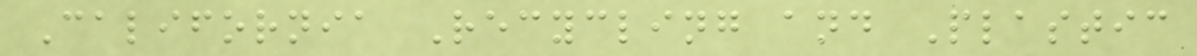California Recycling and Plastic
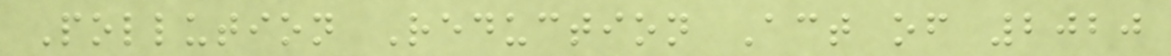Pollution Reduction Act of 2020
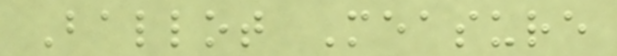Ballot Measure
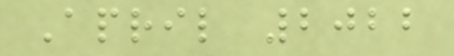April 2022
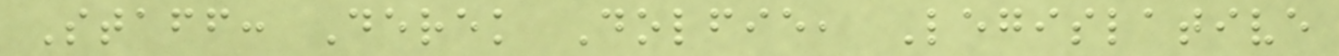Staff: Derek Dolfie, Legislative
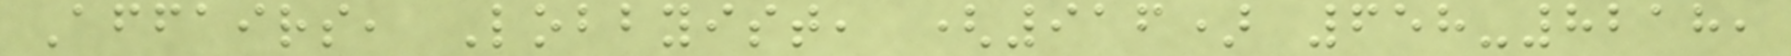Affairs, Lobbyist, (916) 658-8218,
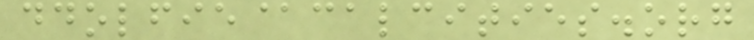ddolfie@calcities.org
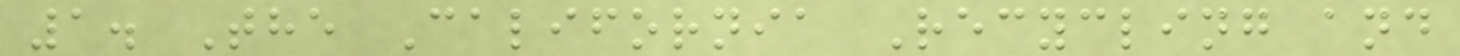1. The California Recycling and
